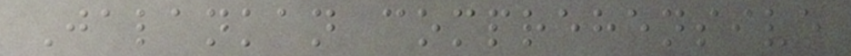Jalankan comprehensive
